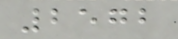2572
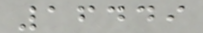16449
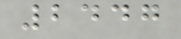2447
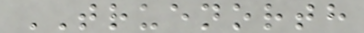TRUENORTH
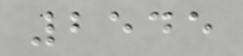2545
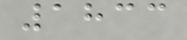1833
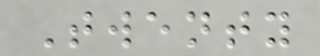Twenty
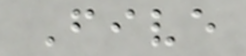Five
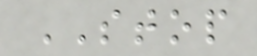STOP
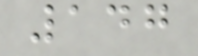147
